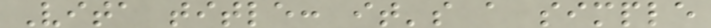Vita title: it's a simple
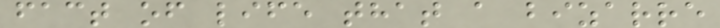fact of life that a bizarre
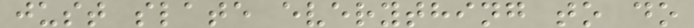just slate everything to do
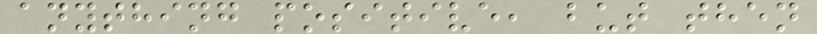anything positive, but then
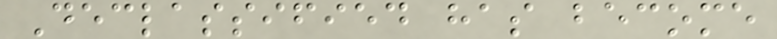Declassified has become
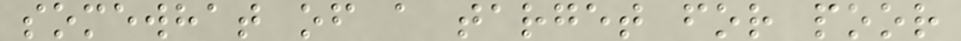somewhat of a target for poor
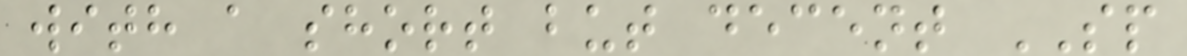with a short but decent SP
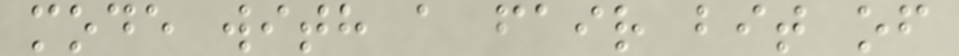mode with a fair bit of
